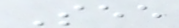See
